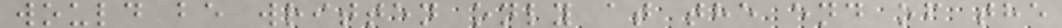would be written only at the end of the
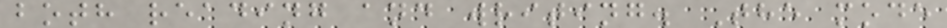both reading and writing. The mode
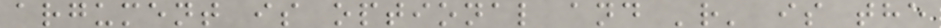argument is optional and 'r' is the
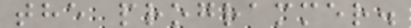the programmer.
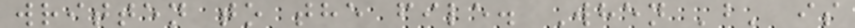written to the file. When 'b' is
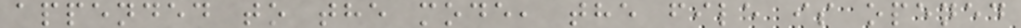appended to the mode, the file is opened
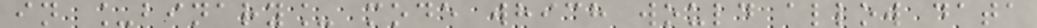in _binary_ mode which would allow data
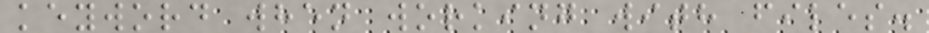keyword when working with files.
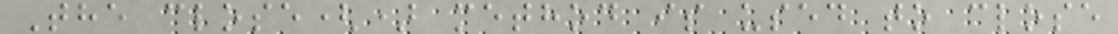The close() method is used to close
